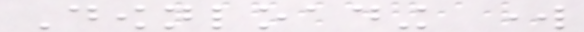Downloading work
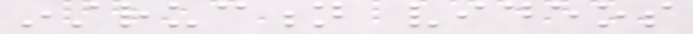instruction videos
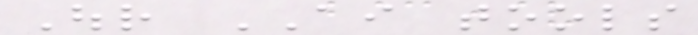Our AI tools
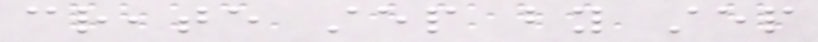create step by step
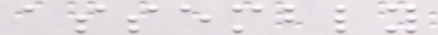assembly
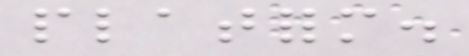platform.
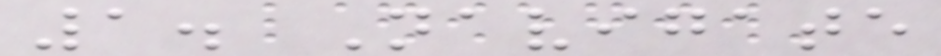1. Navigate
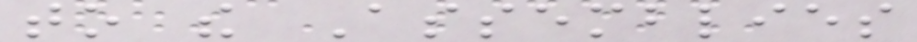to the Assemblies
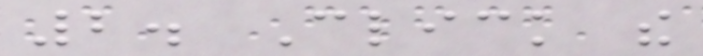2. Click the
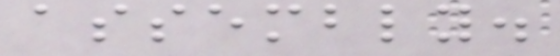assembly.
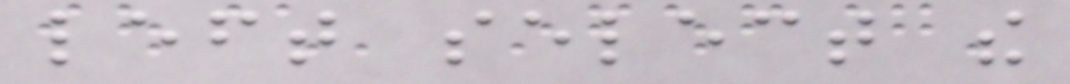left select the
